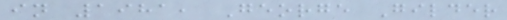in 1981, George Gilder
